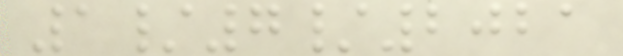1/7/2021
